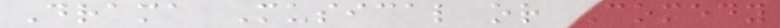Drama Musical or Comedy
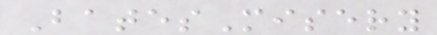BatesMisery
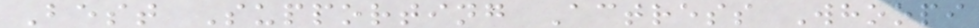Best Supporting Actress Whoopi
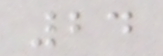24
